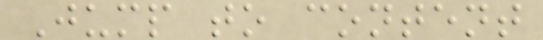Jump to content
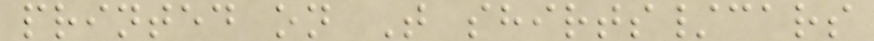printed on T shirts/cars
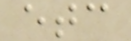etc
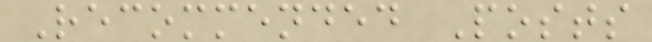Recommended Posts
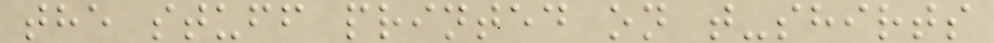the stuff printed on t-shirts
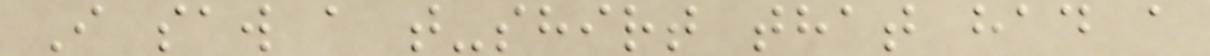I saw a t-shirt that had a
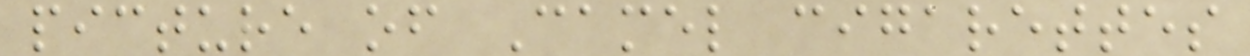picture of Camel cigarettes
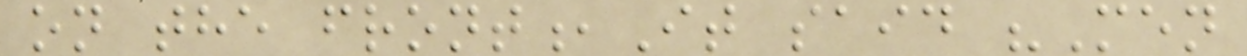on the front,It said "Men
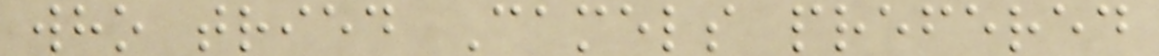who tried Camels prefered
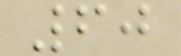60
